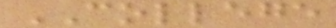COLLEGE
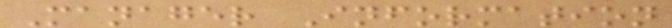Manager Information
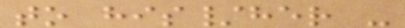to his/her -
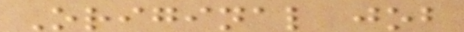Original job
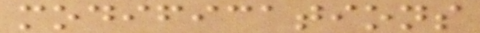modifications
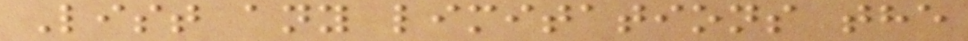List any limitations the
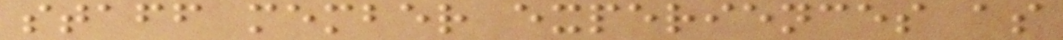staff member experiences as
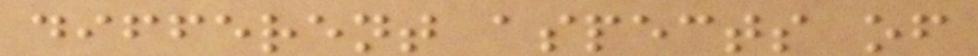different aspects of
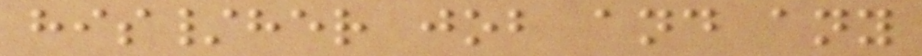his/her job and any
